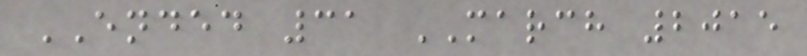ENDED 31 MARCH 2015
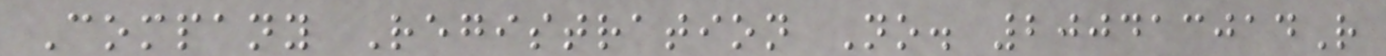Company Registration No. 200413014R
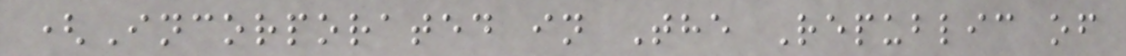(Incorporated in The Republic of
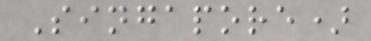Singapore)
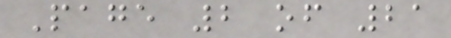Page 2 of 21
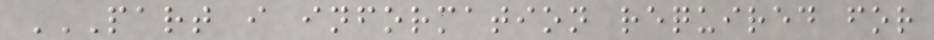PART I INFORMATION REQUIRED FOR
